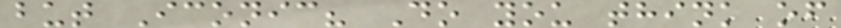but Iconic? Do you think of
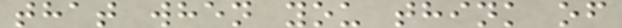that when you think of
